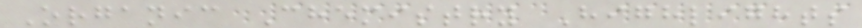Organic Chemistry Highlights
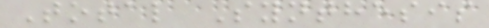Total Synthesis
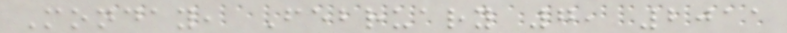Monday, February 7, 2011
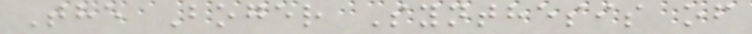The Boger Synthesis of
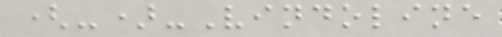(-)-Vindoline
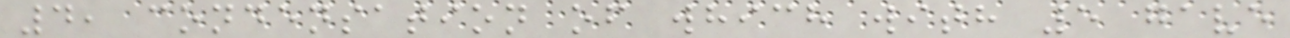4, condensation of which with 5 gave
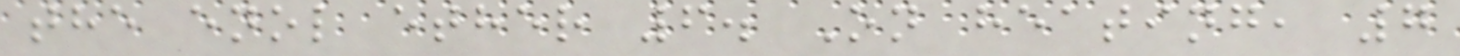the enol ether 6. On heating, 7
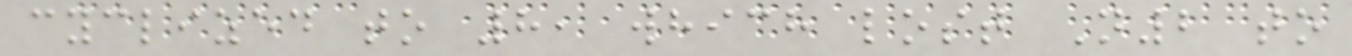cyclized to 8, which lost N2 to
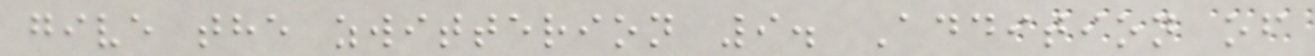give the zwitterion 9. Addition of
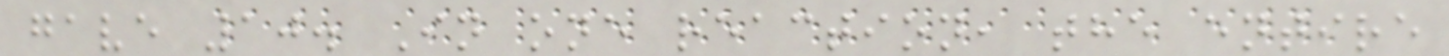gave 10. In one reaction, the entire
